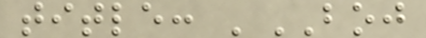title: 'BOJ
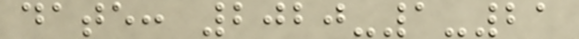date: 2020-1-21
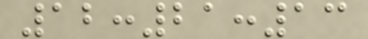12:21:13
